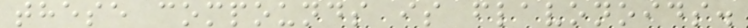these compounds is flavonoids.
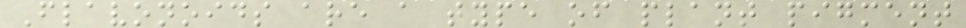Flavonoids are a type of plant pigment
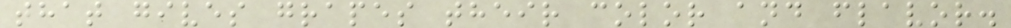that gives grapes their color and flavor.
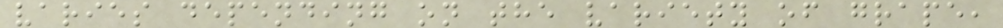varies depending on the variety of grape,
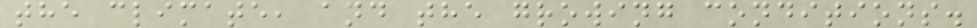the climate, and the growing conditions.
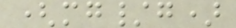(mg/g)
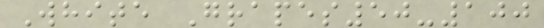White Grapes50-100
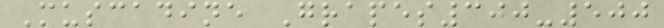Muscadine Grapes300-500
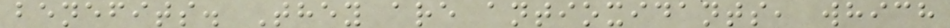benefits. They are antioxidants, which
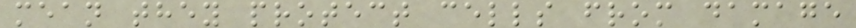mean they protect cells from damage
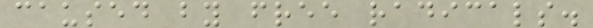caused by free radicals.
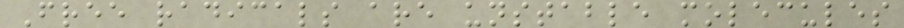Free radicals are unstable molecules
